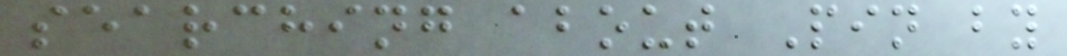searching about Pin by
